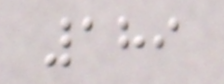189
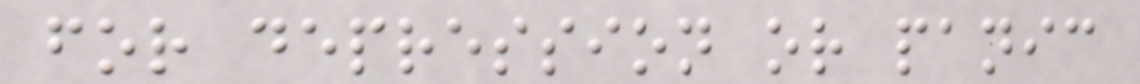for depression or panic
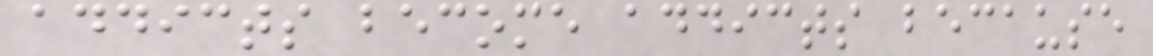addicts become addicts because
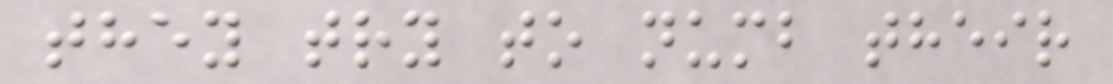they try to numb their
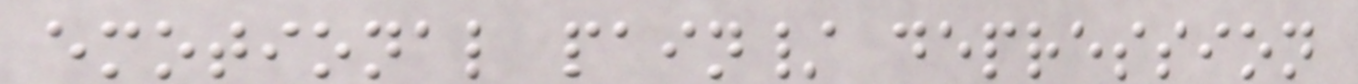emotional pain/ depression
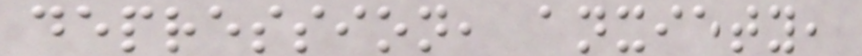depression, anxiety,
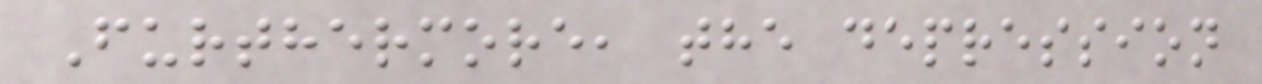Furthermore, the depression
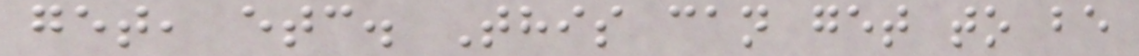get, etc. This can get to be
